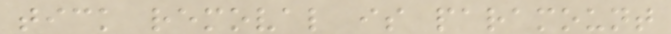tick removal is paramount
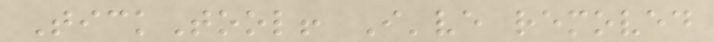TickTool! I've removed
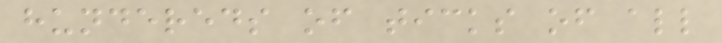hundereds of ticks of all
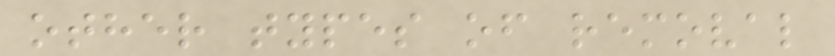other types of removal
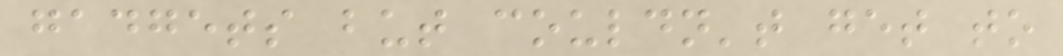gadgets but couldn't get to
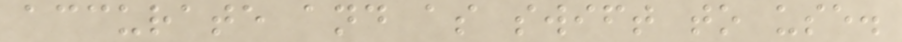accurate and as swift to use.
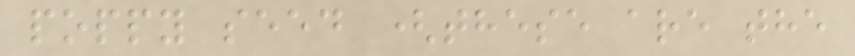poppy seed (these are the
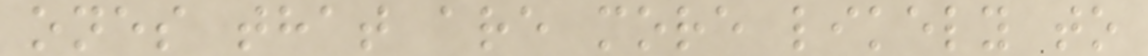ones that are more likely to
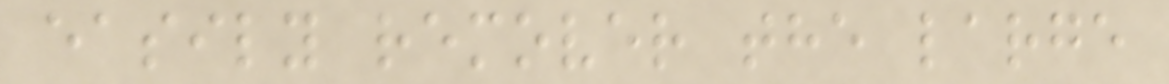easily remover the large
